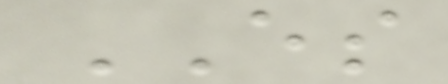ES
